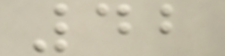42
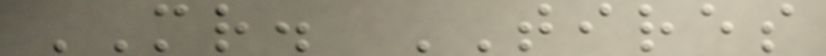MR. TIRES
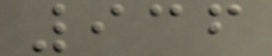936
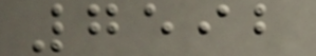7592
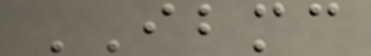IBMC
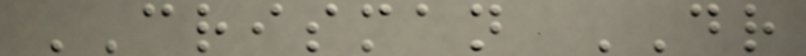CRISMAN DR
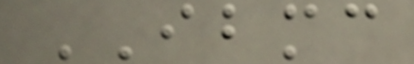IBMC
